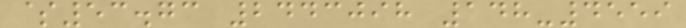$53.73 2443098 148-4559
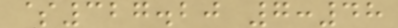$327.20 7:48
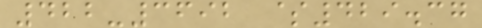422-3692 $429.37
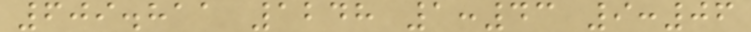609.811 1248 1:43 9:06
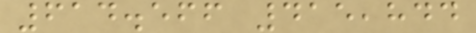614.566 415,844
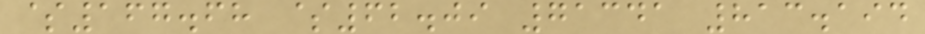$167.68 $62.09 71341 813.194
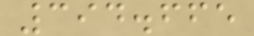394.665
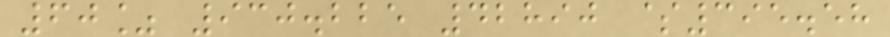60% 930.225 42890 $395.58
